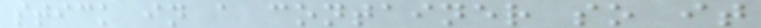stick in a container so it
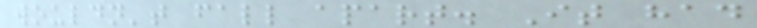wouldn't fall apart. It had
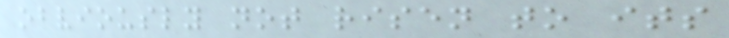obviously not risen to its
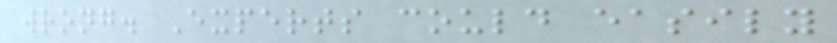wrong. Experts could easily
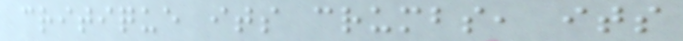critique its crumbs, its
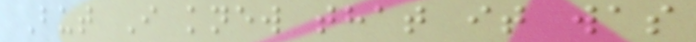But I knew that it was
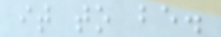it to be.
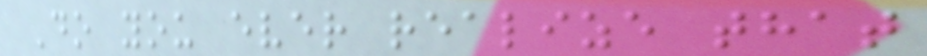Do you ever realize that
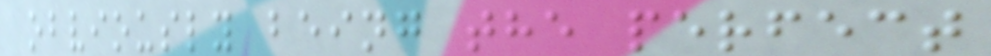obviously being the perfect
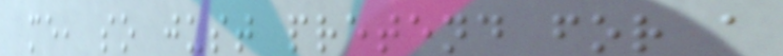me, so just pretend for a
